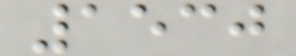1530
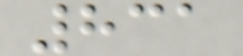831
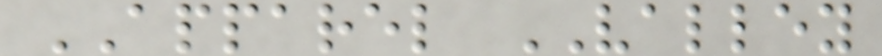APPAREL VALLEY
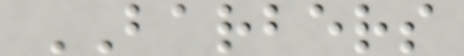BARBERS
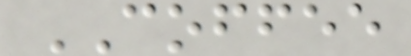COFFEE
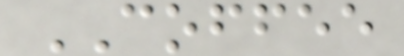COFFEE
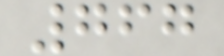767
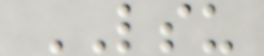LSU
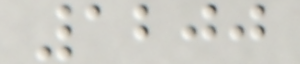1200
